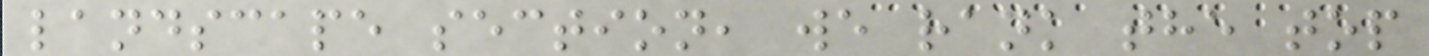landscape section, we rank the top
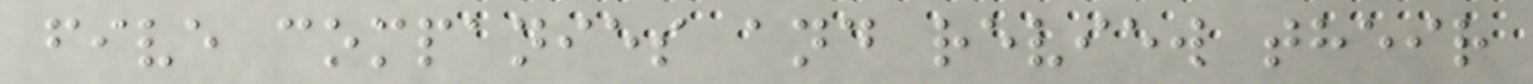five companies and review their
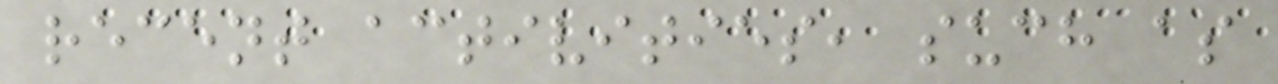recent activities, such as
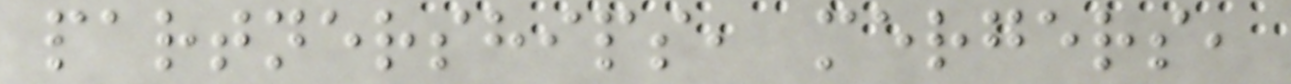partnerships, mergers,
